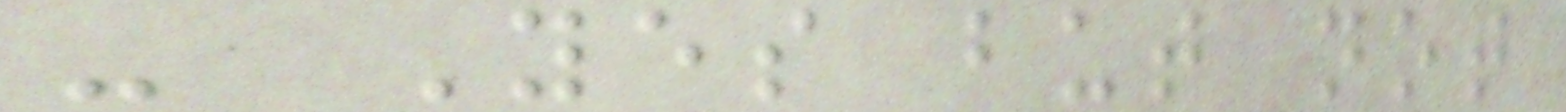- Yes but not
